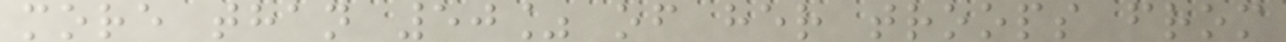more than 50% of her troops from
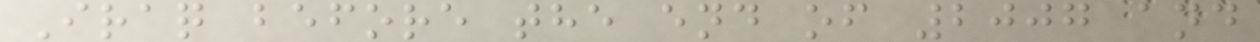Iraq before the end of 2007 and
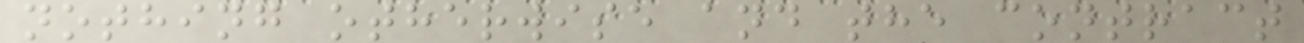nothing otherwise and the contract
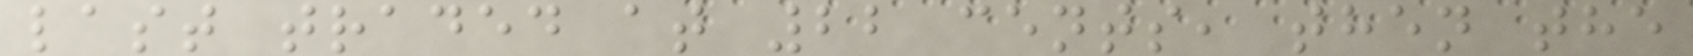last traded at 22 cents, then the
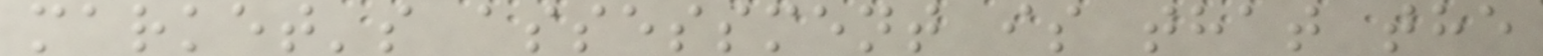market's assessment is that the
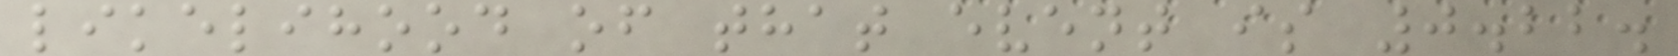likelihood of that event is 0.22.
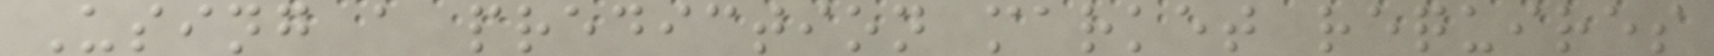Using a prediction market requires
